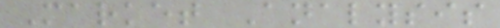Market Analysis
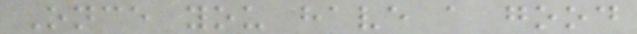Once you have a good
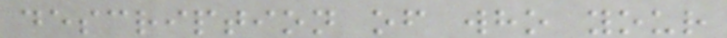description of who your
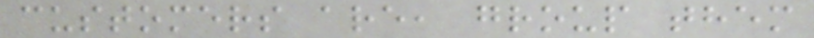customers are, group them
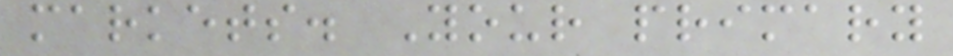markets. Your primary
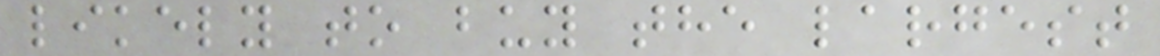likely to buy the largest
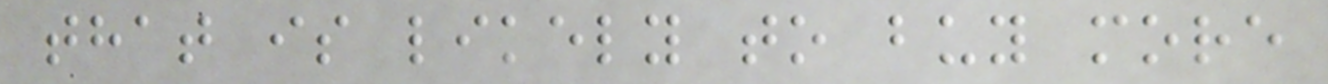that is likely to buy more
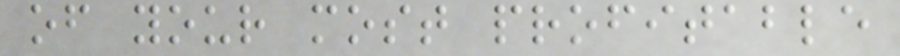of your most profitable
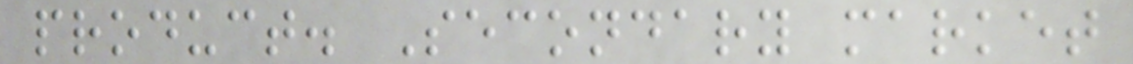product. Secondary market
